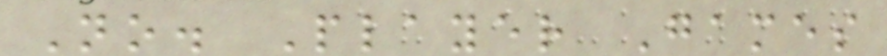No. Player Games
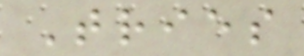Tries
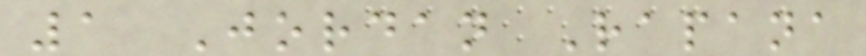1 Jordan Rapana
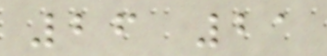26 21
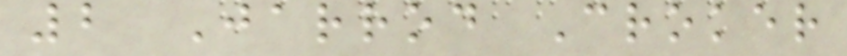2 Jarrod Croker
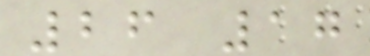26 17
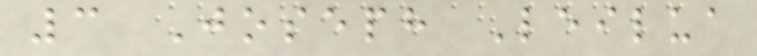3 Joseph Leilua
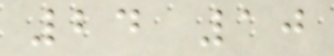24 10
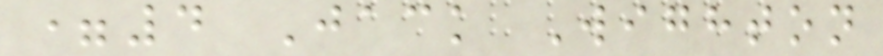=4 Jack Wighton
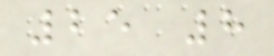25 8
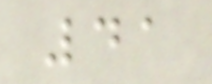41
